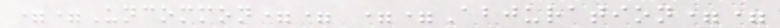==Uncommon== ==Abjuration==
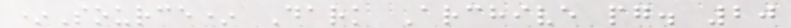*Source* Dark Archive pg. 20
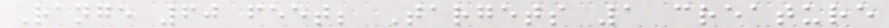Range 60 feet; Targets 1 creature
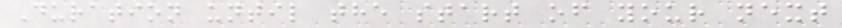Duration until the start of your next
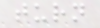turn
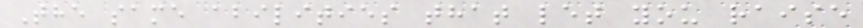The same abilities that let you raise
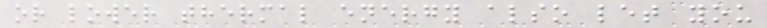or lower thermal energy also let you
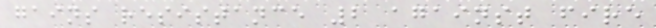gains resistance 2 against fire
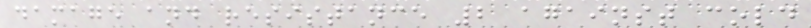damage and resistance 2 against cold
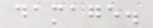damage.
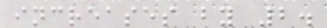increases by 2.
